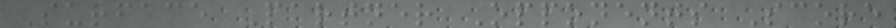Surface Partner Opponents Score
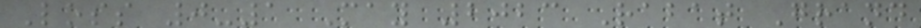Loss 0-1 May 2023 Rabat Grand
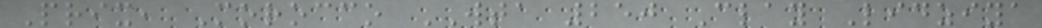Prix, Morocco WTA 250 Clay Lidziya
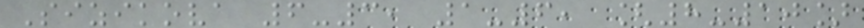Sizikova 6-3, 1-6, [8-10]
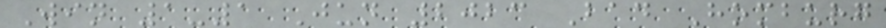Win 1-1 Jun 2023 Bad Homburg
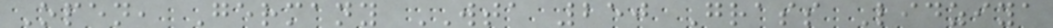Open, Germany WTA 250 Grass Lidziya
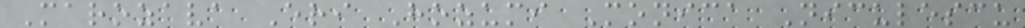Marozava Eri Hozumi Monica Niculescu
